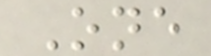One
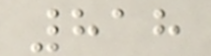818
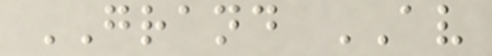GRAND AV
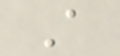A
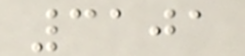3101
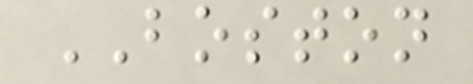BOSTON
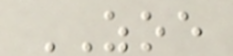ZOE
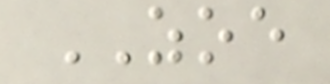ZOE
